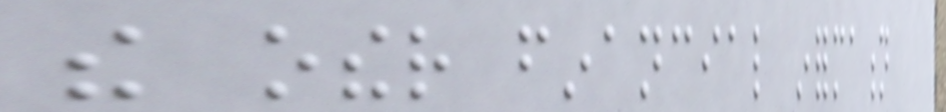the other financial information
